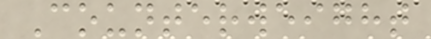Counterweight
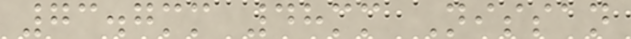73.7mm 48mm Nissan
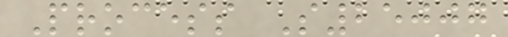Process S25007
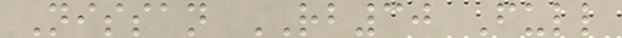Nissan RB30 Full
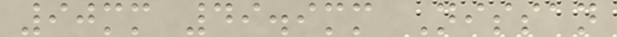90mm 49.9mm Nissan
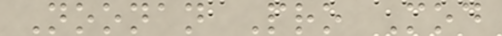Noonan Pro Mod
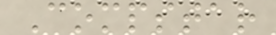Compstar
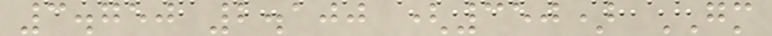3.750 2.100 (350) GM
